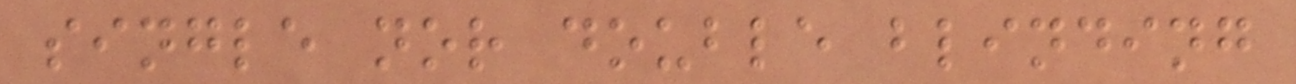single nor double blinding
